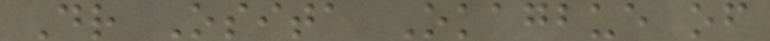Dr Osita Okagbue of
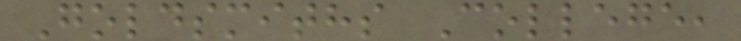Goldsmiths College,
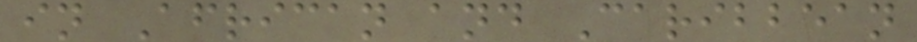in African and Caribbean
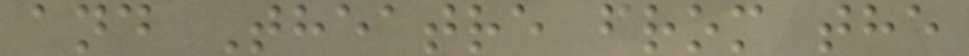and Theatre from the
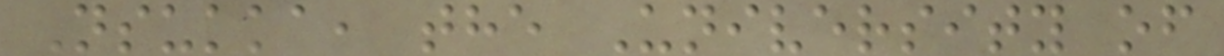Nsukka, the University of
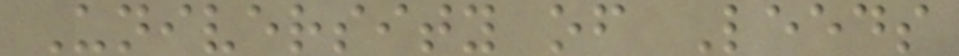University of Leeds
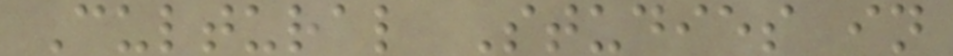Cultural Studies in
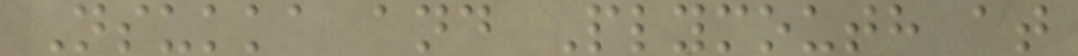Nsukka and Plymouth at
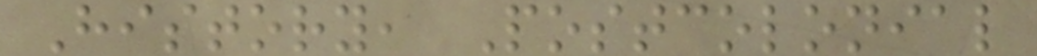History, Postcolonial
